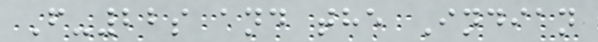F-22s and the Indian
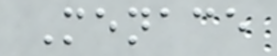Menace
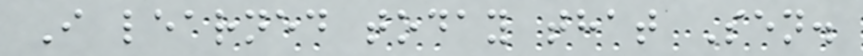I learned today that Sen.
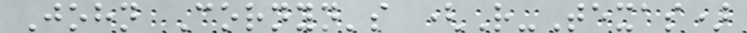John Cornyn's (R-Texas)
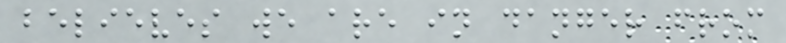believes we are in danger from
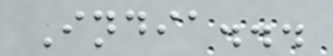India...
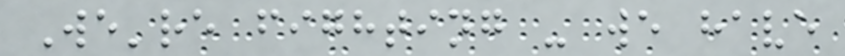We're fighting - we have
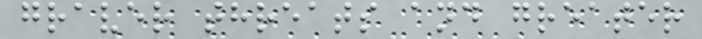graver threats and greater
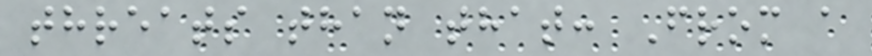threats than that: From a
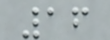16
